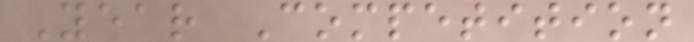Year Competition
